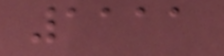1111
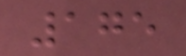175
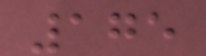175
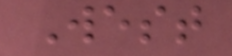West
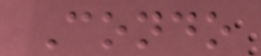Condo
